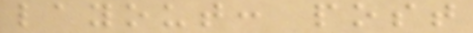layout: post
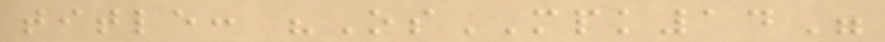title: "OsMPK14"
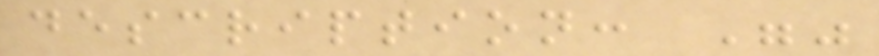description: ""
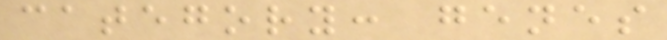category: genes
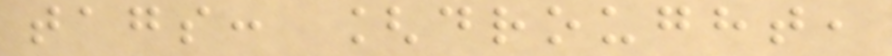tags: [drought,
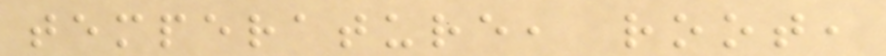temperature, root,
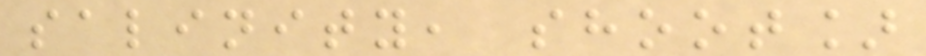salinity, shoot]
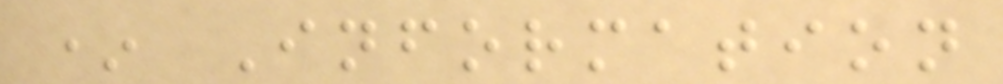* Information
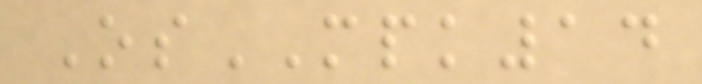OsMPK14
